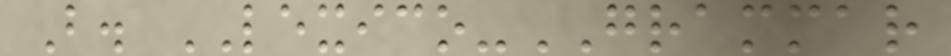B. LEXICO-GRAMMAR
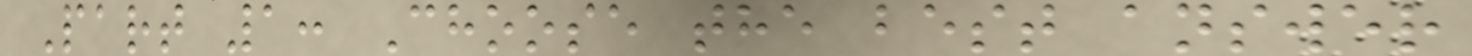Part 1: Choose the best answer
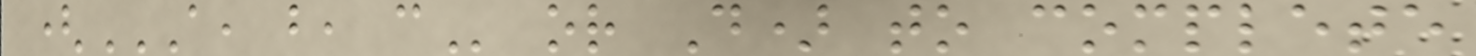(A, B, C or D) to complete
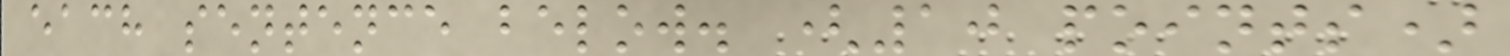each sentence below. (10 points)
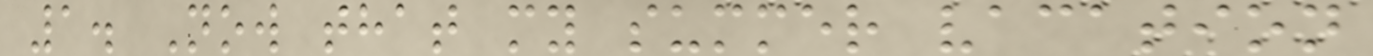1. Now that my summer vacation
